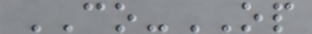CO-OP
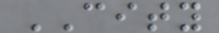CITY
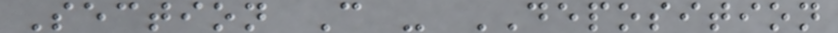Section C - DEPOSITION
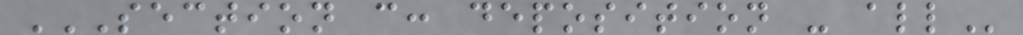SECTION C: DEPOSITION - ALL
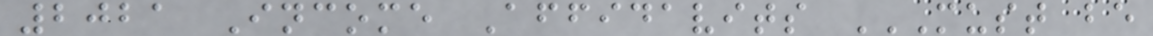2021 Income Affidavits MUST BE
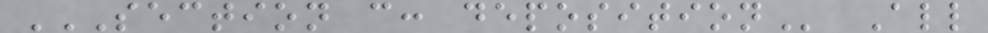SECTION C: DEPOSITION All
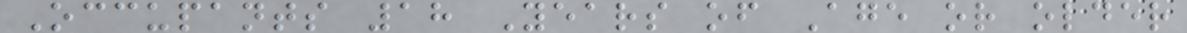Occupants 18 Years of Age or older
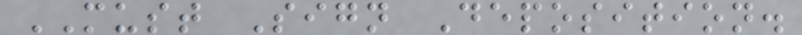MUST Sign Deposition.
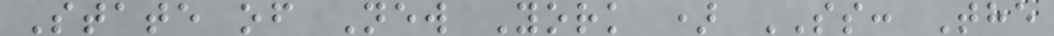State of New York ) SS: The
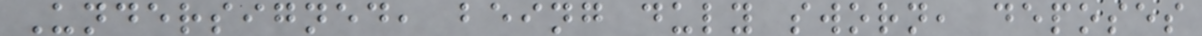Undersigned, being duly sworn, deposes
